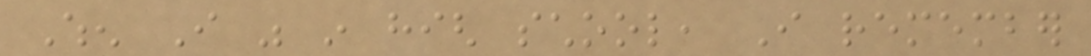When I was in high school, I remember
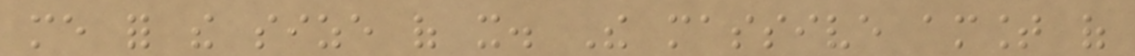me for the size of it. The massive amount of
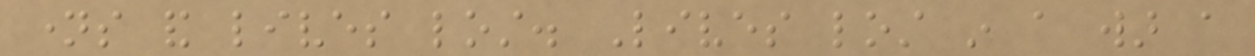names and lives lost. Lives lost in a war a
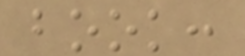book:
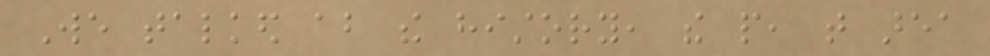We talked about the history, the people, that area
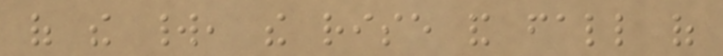of the world, the rise and fall of
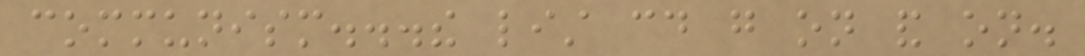communism...the list could go on and on.
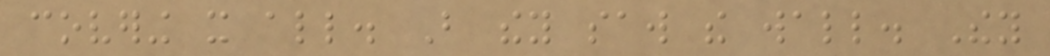covering it all. But they saw the wall. They
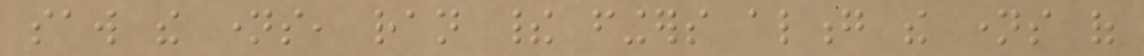saw the names, ran their fingers along the names of
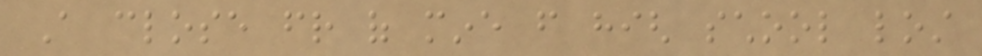A close friend of mine from high school lost
